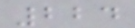224
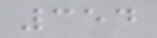354
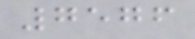7576
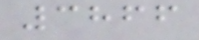3866
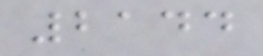2144
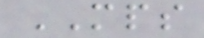MPS
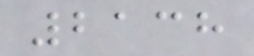2138
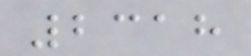2318
